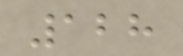128
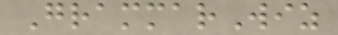GrammarWiz
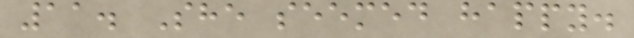11. She seemed happy.
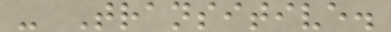- Transitive.
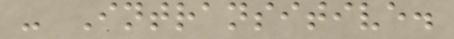- Intransitive.
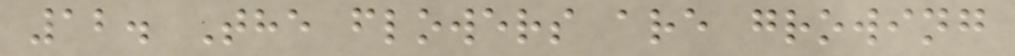12. The flowers are growing
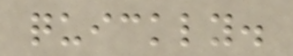quickly.
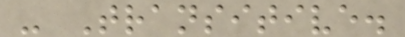- Transitive.
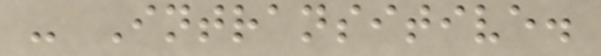- Intransitive.
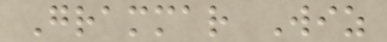Grammar Wiz
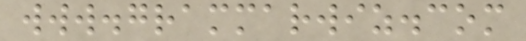www.grammarwiz.com
